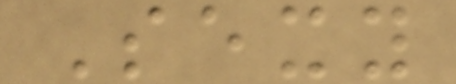Sexy
